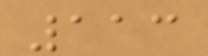113
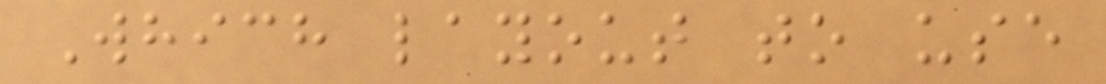Which layout to use
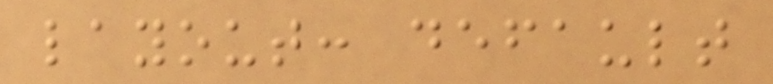layout: default
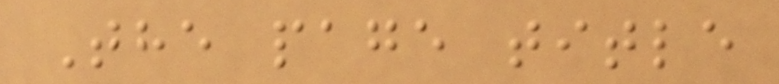The page title
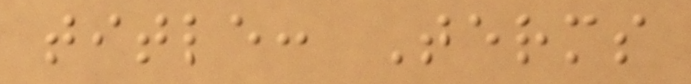title: Terms
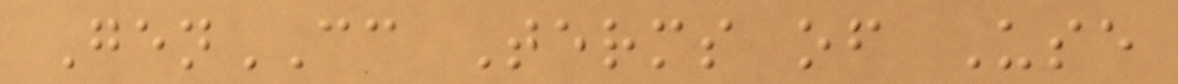GenCC Terms of Use
